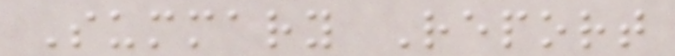Summary Report
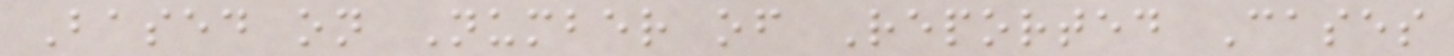Based on Number of Reported Cases
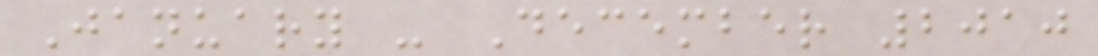January - December 2010
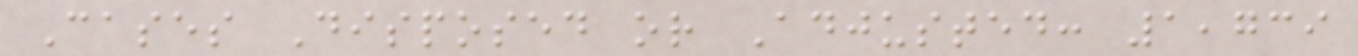Cases Disposed or Adjusted: 1,739
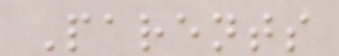Parents
